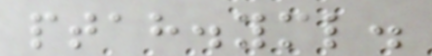ptah.yml.
